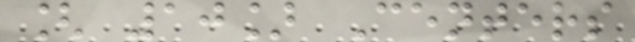[ 10] Centers
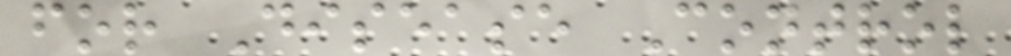for Disease Control
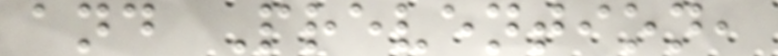and Prevention,
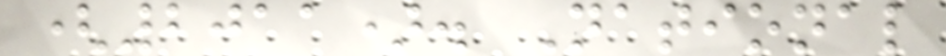(2011). National
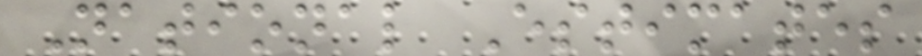National Estimates
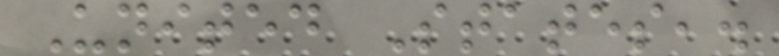United States,.
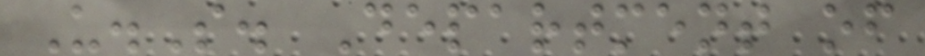U.S. Department of
